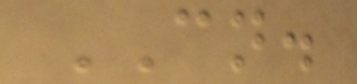CN.
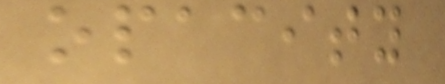opacity
